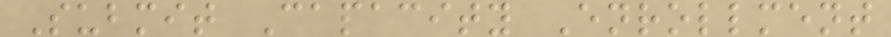Submit Capacity Enrollment
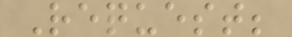Request;
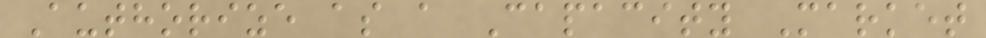Authorize as a Capacity Market
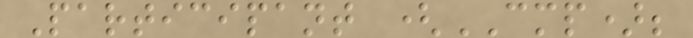Participant (CMP);
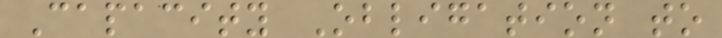Capacity Obligation to
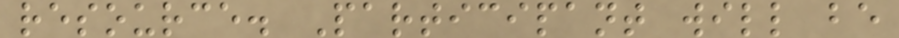resource. Participant will be
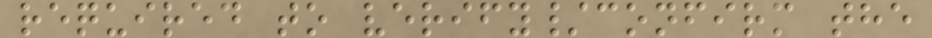required to verify/confirm the
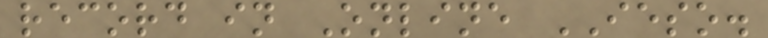record in Online IESO.
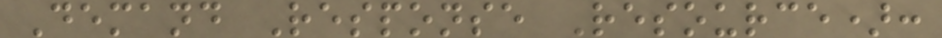Demand Response Resource):
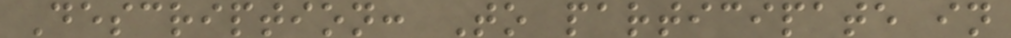Description: To participate in
